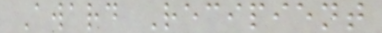Award Recipient
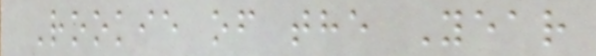Rookie of the Year
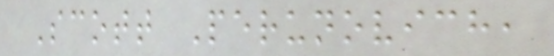Scott Perunovich,
